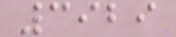3929
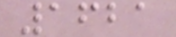1621
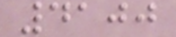4100
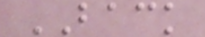BACK
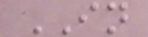IN
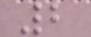2
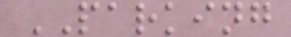PARKING
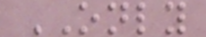ONLY
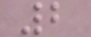2
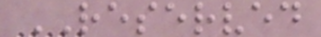RESERVED
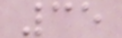35
